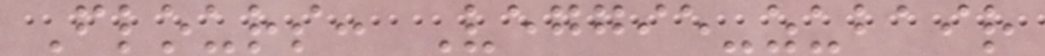Flours: Veggie-zubair
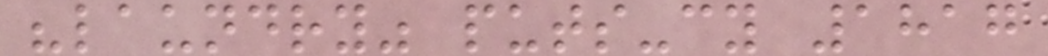"laundry" puts-cy 1817
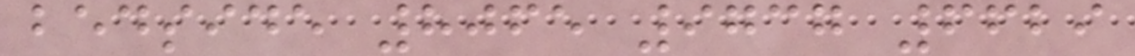bedside 8065 9737 6629
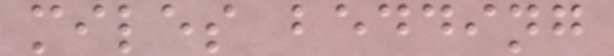miles bedding
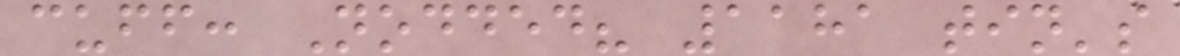cuff: Nodded? 1181 tin's
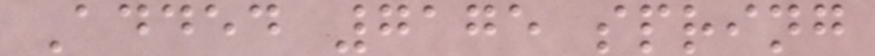Added 7175 spring
